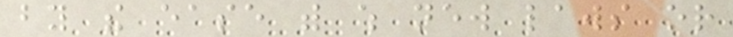by the ease with which new laws or
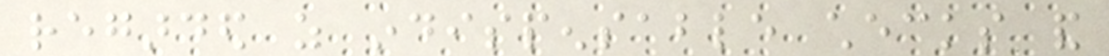regarded as indispensable checks and
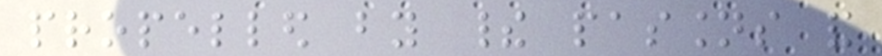propelled by their passions and
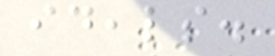ideals.
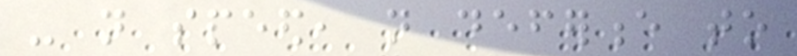- not speed, not deference to
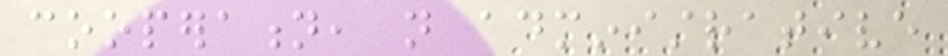cooperation, not administrative
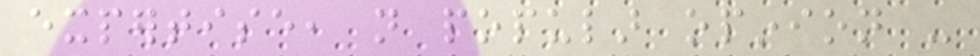expertise, not popular opinion -
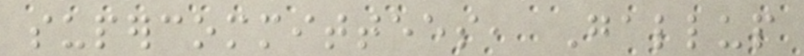supercommittees, Gallup
